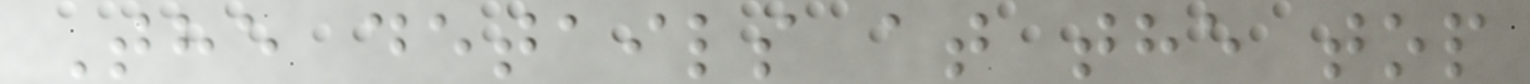The details at the top
